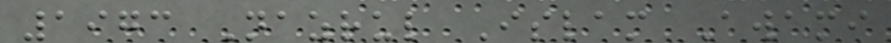1973 Nazrul Islam Awami
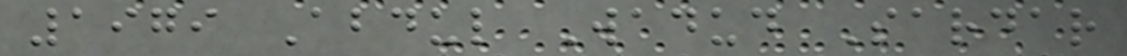1979 Abdul Wadud Sardar
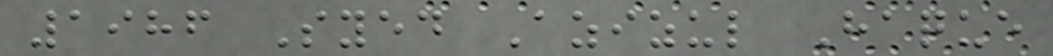1986 Syed Azizul Haque
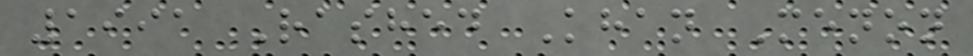1991 Rashed Khan Menon
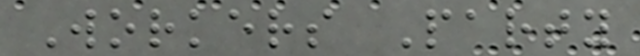Workers Party
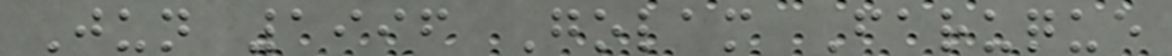Jun 1996 Golam Faruque
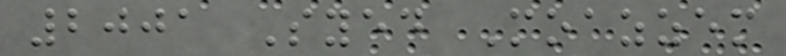2001 Syed Moazzem
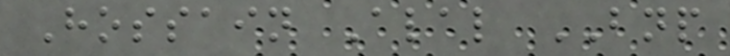Hossain Alal BNP
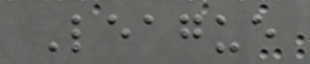League
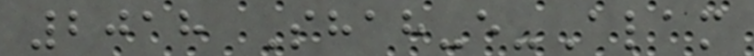2018 Shah-e-Alam
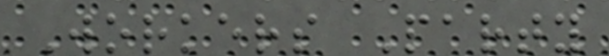Workers Party
